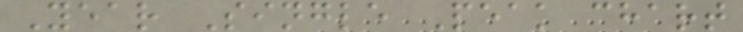Year Single Peak chart
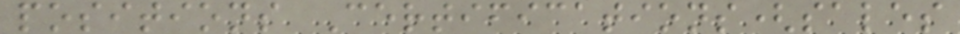positions Certifications(sales
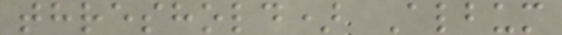threshold) Album
